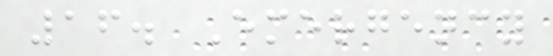16. Emergency
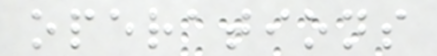operations
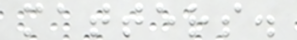matters.
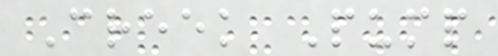Creek Pump
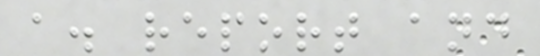a. report and
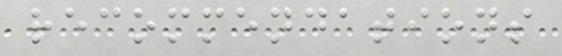recommendations
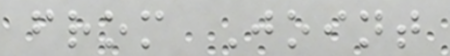from Joint
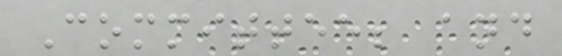Committee; and
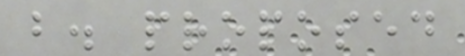b. proposed
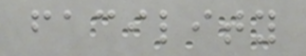facility
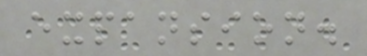expansion.
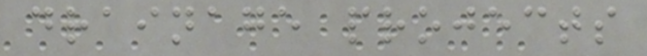drainage projects
